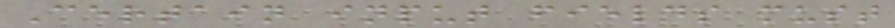Certain input fields must
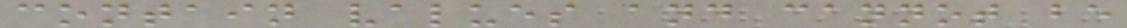contain values and cannot be
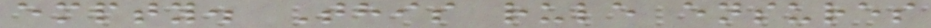empty. This rule ensures
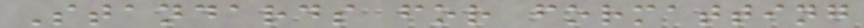Standards for formatting
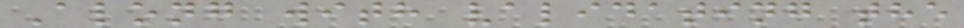Along with validating the
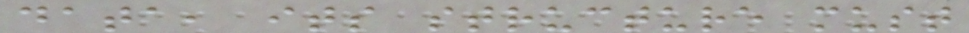data, its structure must
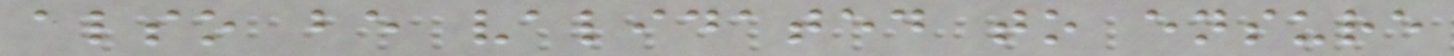also be validated to ensure
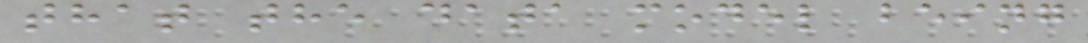that the data model being
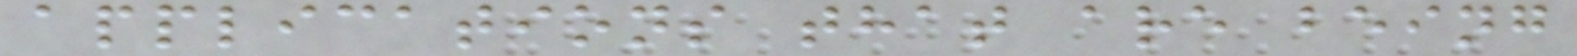applications that are being
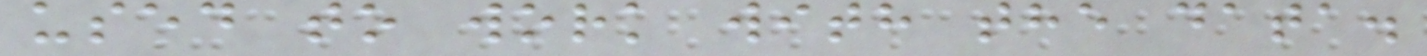used to work with the data.
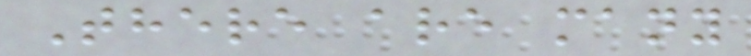There are many
